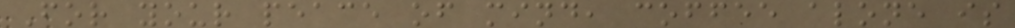For your peace of mind, coffee alone is
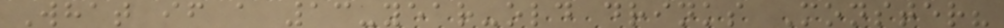What if a 13-year-old drinks Monster?
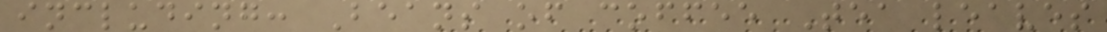including: Beans of coffee Tea leaves
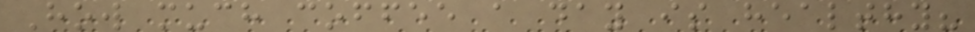How much coffee a day is healthy?
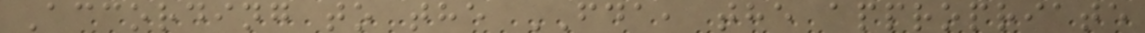According to the FDA, the appropriate
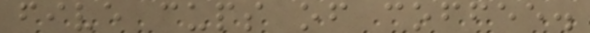five cups of coffee.
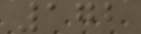172
